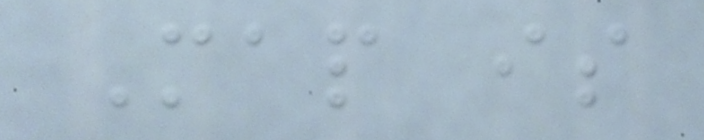Map is
